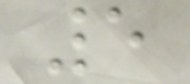5
